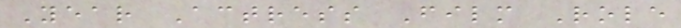Year Actress Film Role
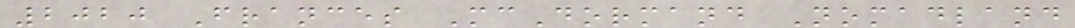2020 Frances McDormand Nomadland
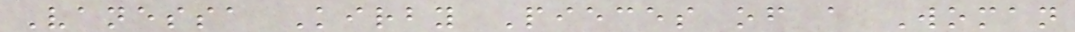Vanessa Kirby Pieces of a Woman
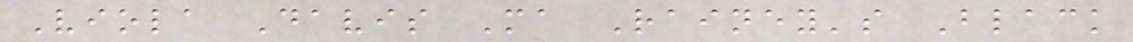Viola Davis Ma Rainey's Black
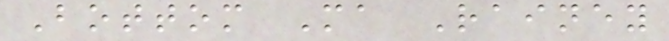Bottom Ma Rainey
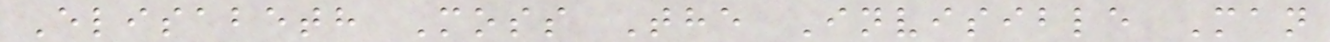Elisabeth Moss The Invisible Man
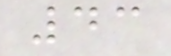43
